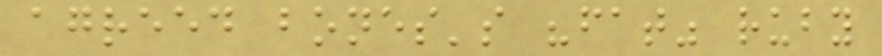agreed bones's "fat" ruby
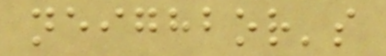neighbor's
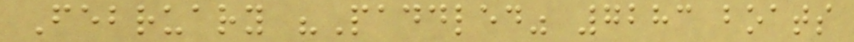February "Paddled" 7283 boats
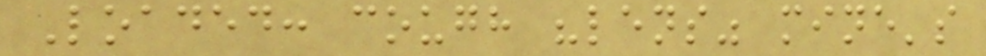Loaded: cough "lens" mine's
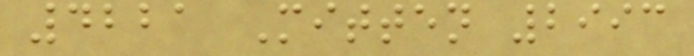4221 Mitten 2993
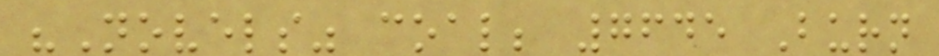"Novels" coal; 7645 Burn
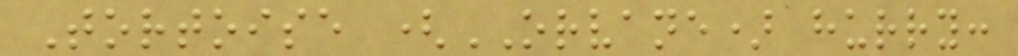Tortoise (ORVANE) hurry:
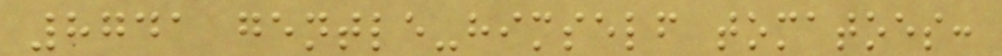8741 gentle-himself tomatoes:
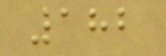182
